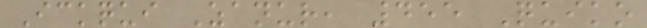Ickqui Zanur, 455 Quiko
